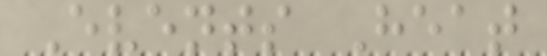Events Heat
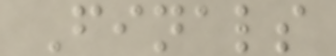Finals
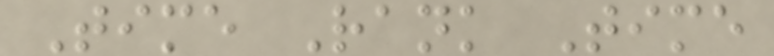Time Rank Time
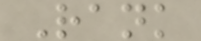Rank
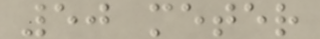50 meter
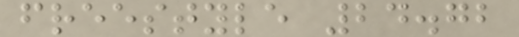freestyle 24.72
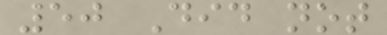50 Did not
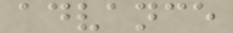advance
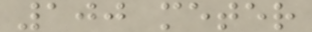100 meter
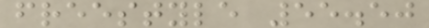freestyle 55.50
